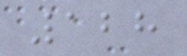128
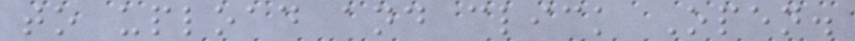to upload and click Open.
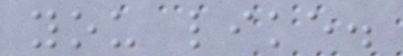you like.
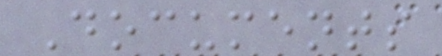Documents
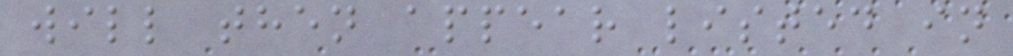will then appear listed in
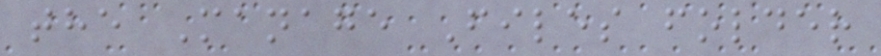the Manage Files folder
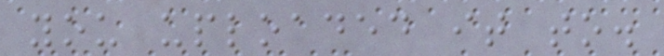you uploaded it to.
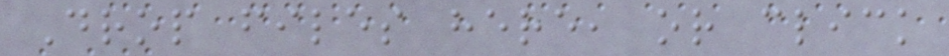Drop files here, or click
